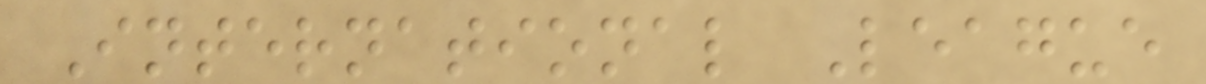International League
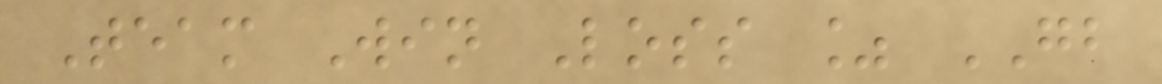Team Win Loss % GB
